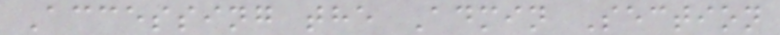Accessing the Admin Section
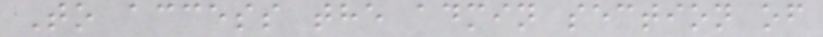To access the admin section of
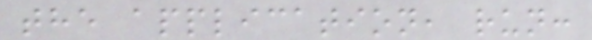the application, run:
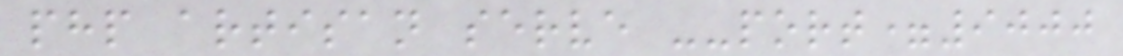php artisan serve --port=9000
